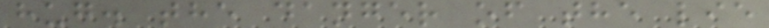hug. the danger of the lie
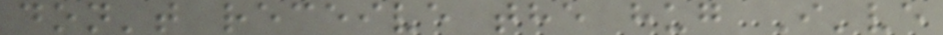don't receive the hug I've
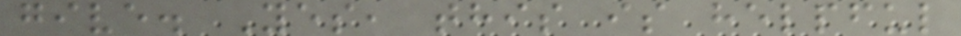give. Yes, this is helpful
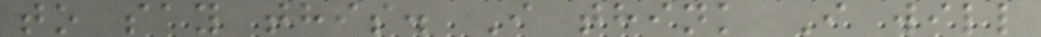to say this. I think I will
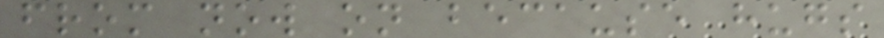from now on because hugs
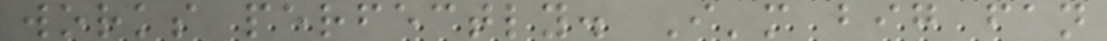works perfectly. I'm big fan
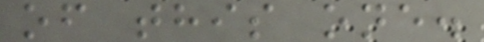of this one.
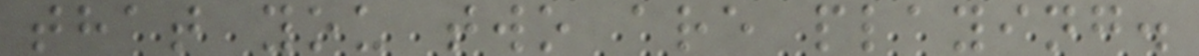that you two are playing.
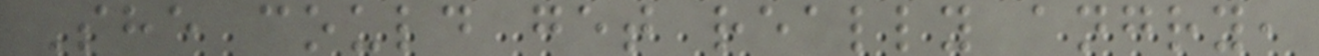She could get really angry,
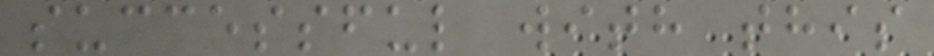successful with this
